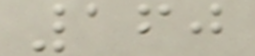160
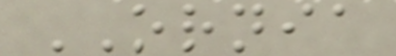ORNIA
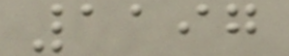1197
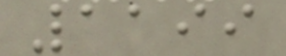1199
